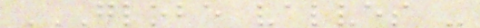GLOBE VALVES -
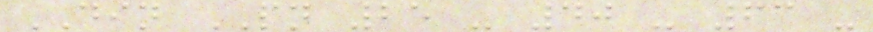DIN PN 25 - 40 - 63 -
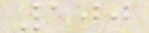100
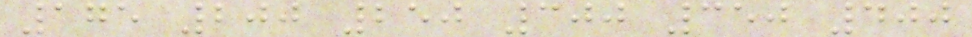175 200 250 300 350 400
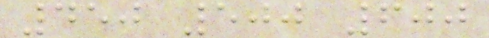450 500 600
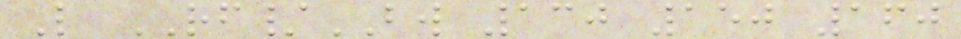L RF/BW 130 150 160
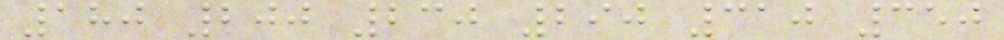180 200 230 290 310 350
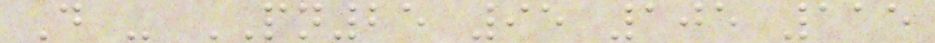D - PN25 95 105 115
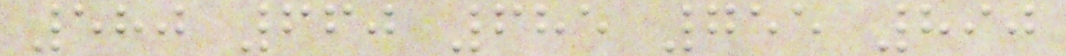580 660 685 755 890
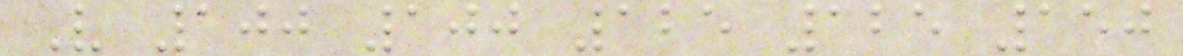V 100 100 125 125 150
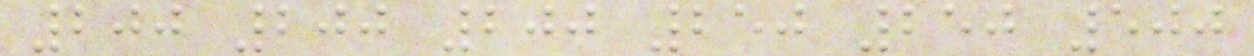200 200 200 250 250 500
